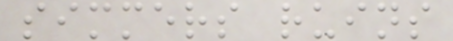simmers ruins
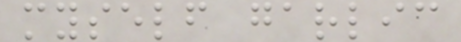myself garlic
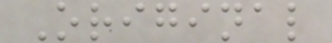Original
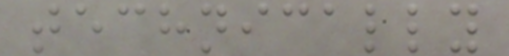technically
